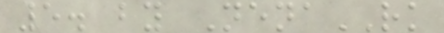5. by NenaRK
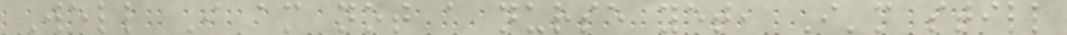Well I am not a nurse yet, I'm still
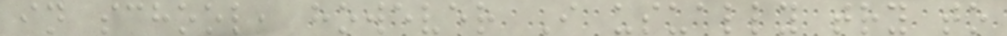in school, however I usually try to
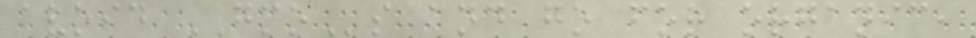avoid GMOs and go for organic,
